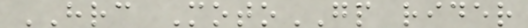HRC MotoGP rider
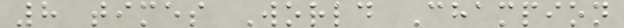8 times World Champion
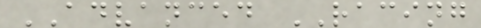ADVANCED RACING
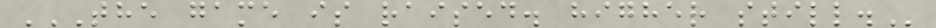THE GAME IS RAISED. HIGHER STILL.
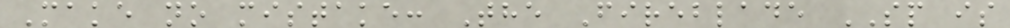Make no mistake: The Fireblade SP is
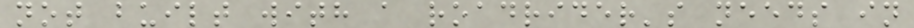not built with a roadrider's needs in
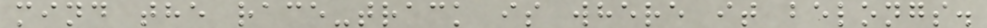mind the race-track is where it belongs.
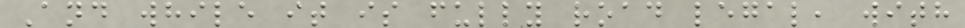And while it is fully road legal, with
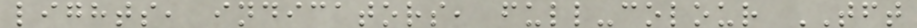lights, indicators, full-colour TFT
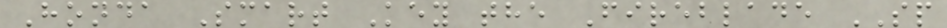Honda Smart Key the Fireblade SP
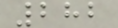282
